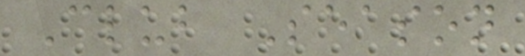Club Season
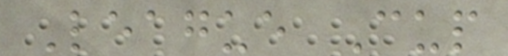League Cup
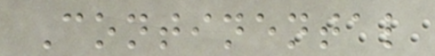Continental
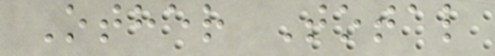Other Total
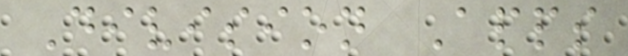Division Apps
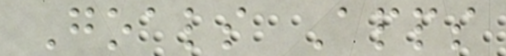Goals Apps
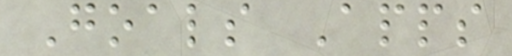Goals Apps
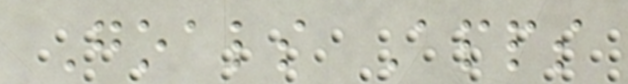Goals Apps
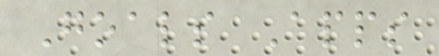Goals Apps
